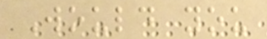Would you
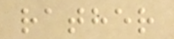rather
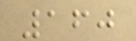160
